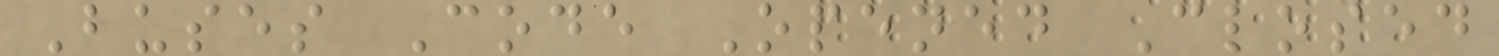Buses Code Opened Closed
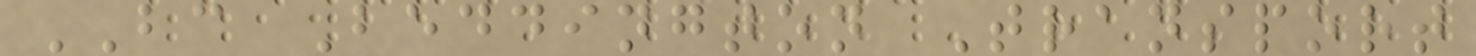BC Beddington Transport
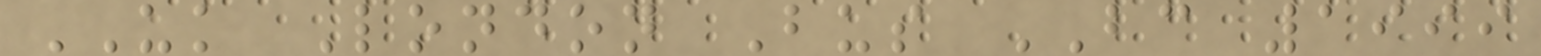UK London Bus BC 1999
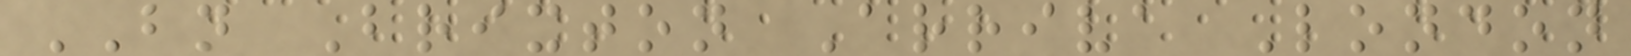BN Brixton Arriva London
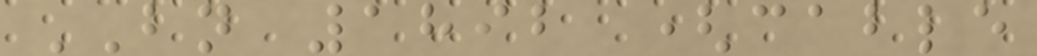BN 1892 (cable
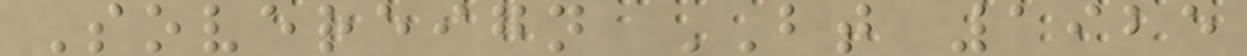Sovereign BT 1925
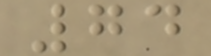74
